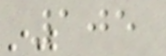105
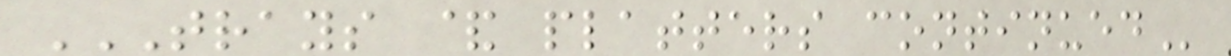TRAYS & PLATTERS CONTINUED
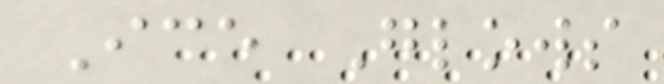Ice Glows
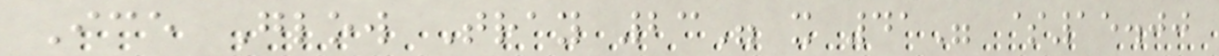Ice Glow Tray 23" x 41" $15.00
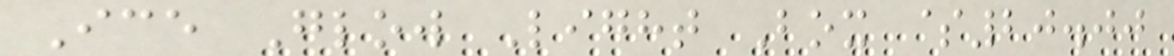Ice Glow Light Box $20.00
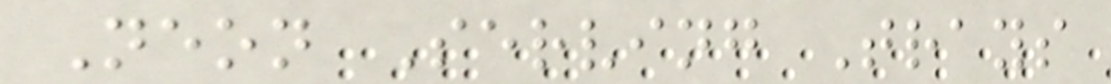Neon Serving Trays
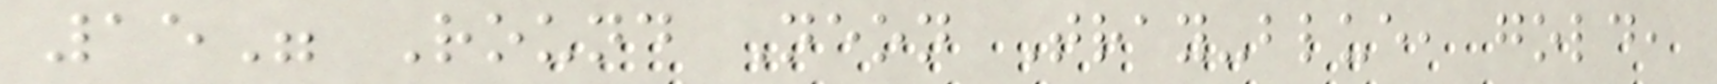15" Round Neon Tray-blue, gold,
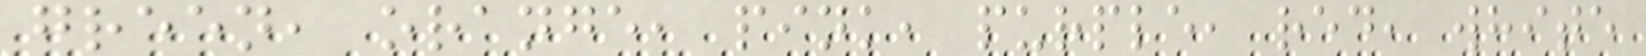green, orange, pink, purple, red, white
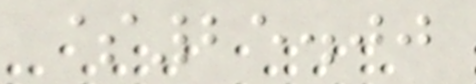$25.00
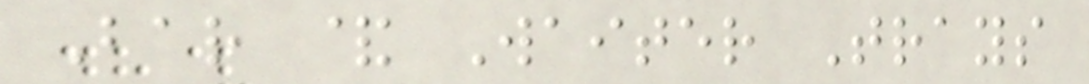Bar & Waiter Trays
